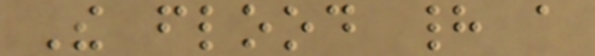The flood had a
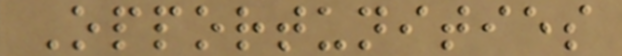Opportunities
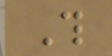This
